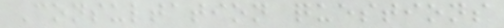Consultation questions
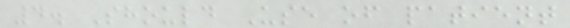4. Should Use of patient
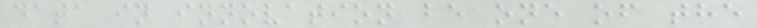data in innovation be one of the
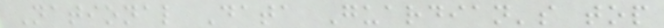National Data Guardian's top
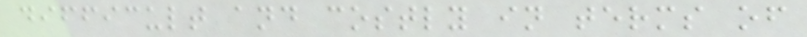difficult and costly in terms of
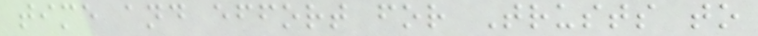time and effort for Trusts to
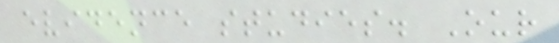evidence studies. Our
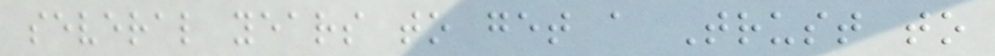several years to get a Trust to
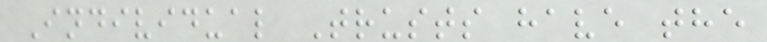Individual Trusts have the
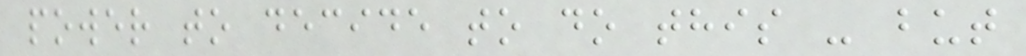power to decide to do this - but
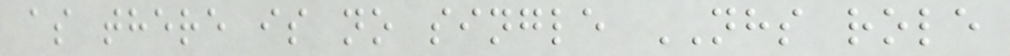as there is no single NHS role
